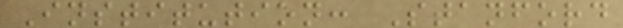Institution: Stanford
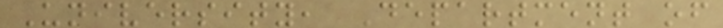University, Department of
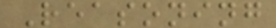Reasoning
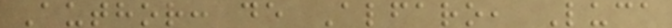Author: de Alfaro, Luca
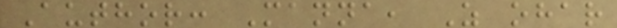Author: Manna, Z ohar
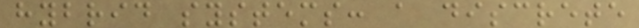hybrid systems: a discrete
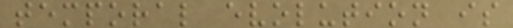temporal evolution is
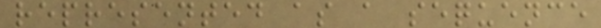represented as a sequence
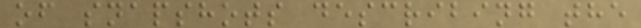of snapshots describing the
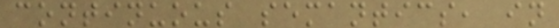continuous semantics, in
